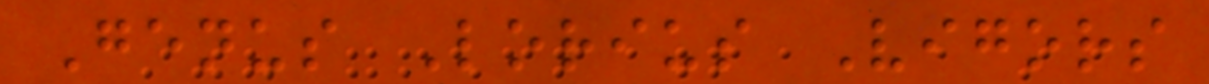Genus Lorius Vigors
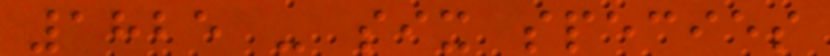1825 - six species
